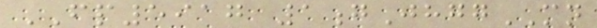FP5917 1gJhggMN
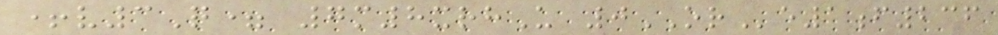+v3Q= 7m8xrhU 0ORe1f236
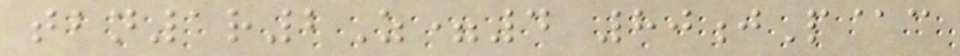tbn1r2Z=4 80jP@c
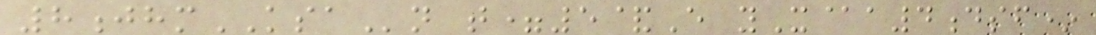8jhmKSAn t=5&E yX@a4dsf*
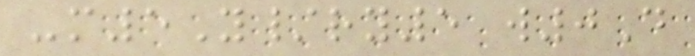-m5Y/ry5 w0D
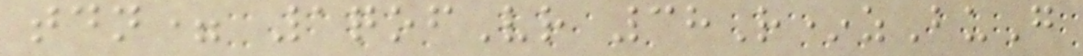tdn= 1qofVr 38R*zBuG
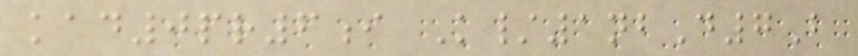kad0pr6i K/1nbD7B
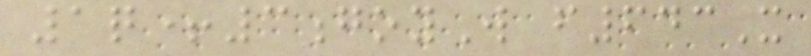1q+3goyW f643X
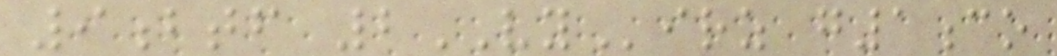9btf 2VYirz g1co
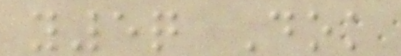y5q Dok
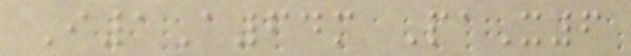I1A64m PaX6
